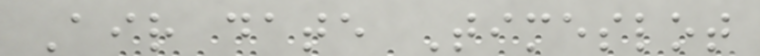Air date Timeslot
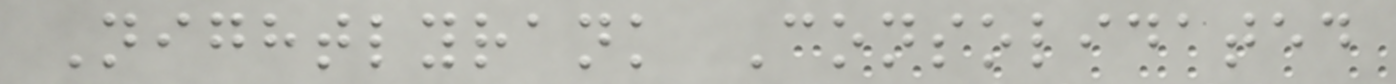Nightlyrank Consolidated
